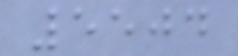5504
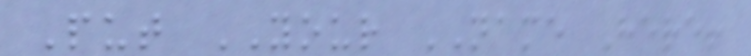Put YOUR NAME Here!
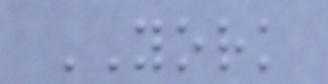YORK
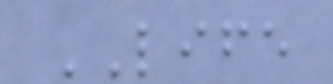LIFE
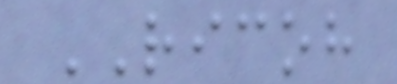RICOH
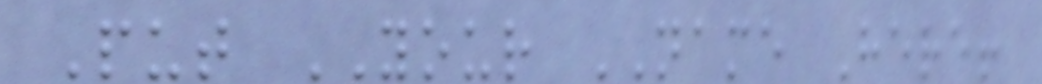Put YOUR NAME Here!
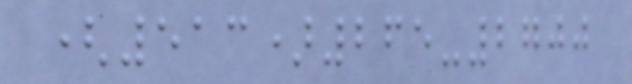(513)265-2700
